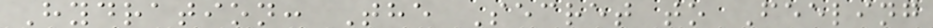Hydration: The Secret to Feeling
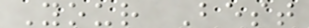Your Best
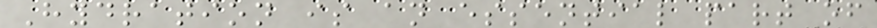Hydration is an essential part of
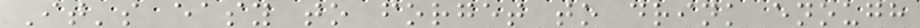It's easy to forget to drink enough
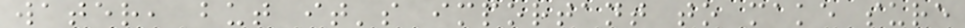water, but it's important to make sure
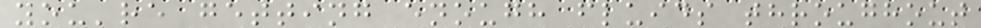you're getting enough fluids throughout
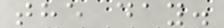the day.
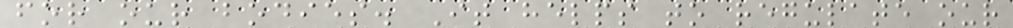for our bodies. It helps to regulate our
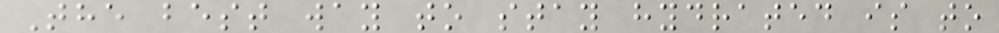The best way to stay hydrated is to
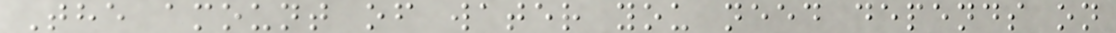The amount of water you need depends on
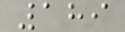189
